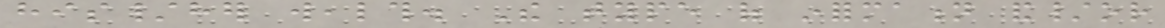his/her wealth. The type of information and/or
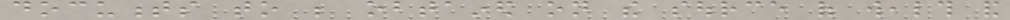documents to be obtained on the source of wealth and
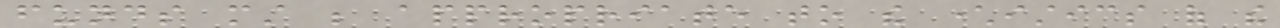funds must be appropriate to the characteristics of the
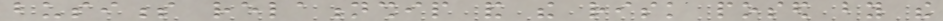business relationship and the risk posed by the
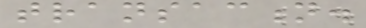transaction.
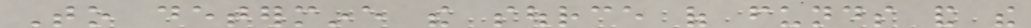To determine the source of funds and the
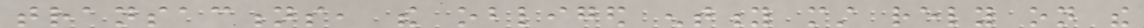transactions, the obliged entity must rely on the
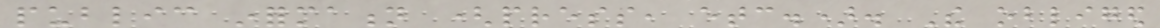public information (press, etc.). The obliged
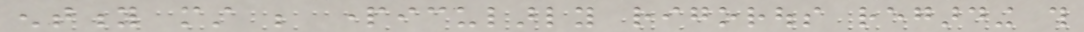entity must be particularly rigorous regarding this
